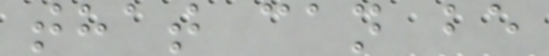that can be
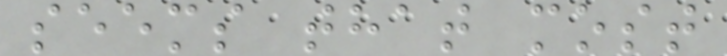seems that most
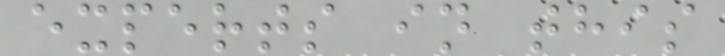experts in this
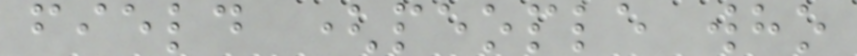field (people who
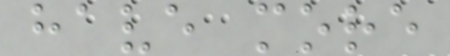have more
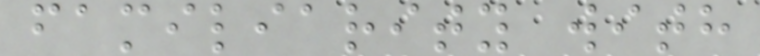familiarity with
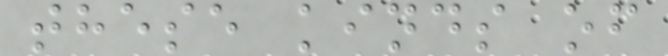these kinds of
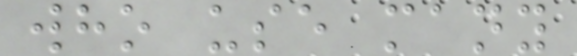who use many
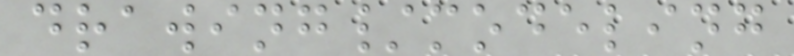drawing/modeling
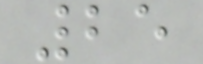25
